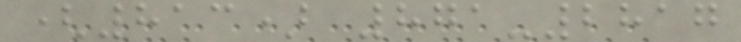(813) 871-2817
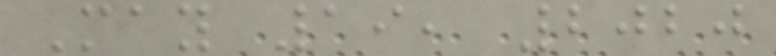May 19, 2020
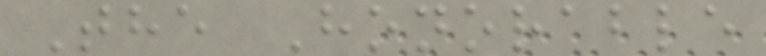The Honorable
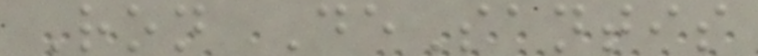Ron DeSantis
